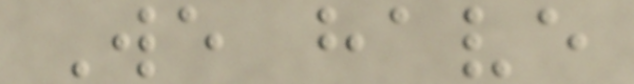We have
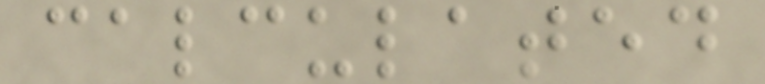calculated
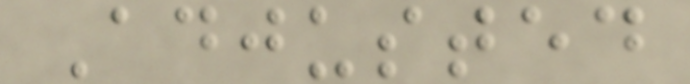Adjusted
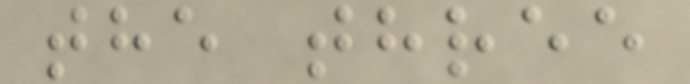the three
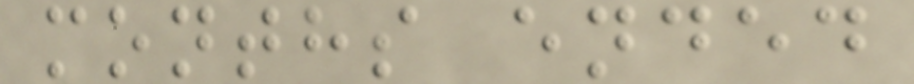months ended
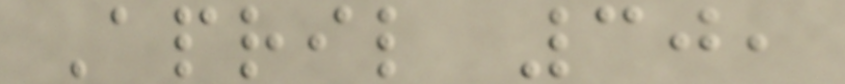April 30,
